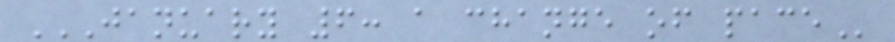JANUARY 6: A CHANGE OF PACE
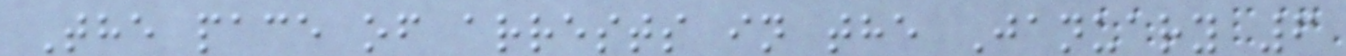The pace of arrests in the January 6
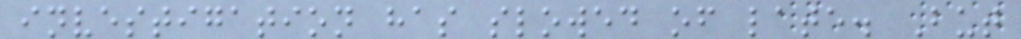investigation has slowed of late. But
